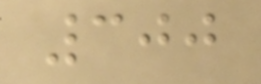300
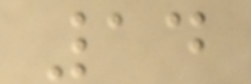14
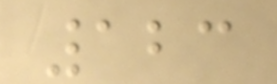123
